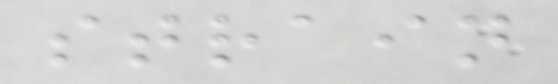strain
